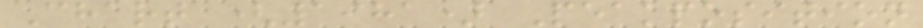Chart (1981) Peakposition
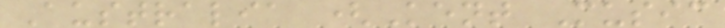Australia (Kent Music
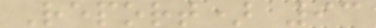Report) 93
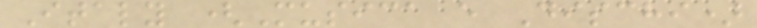Italy (Musica e Dischi)
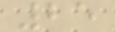25
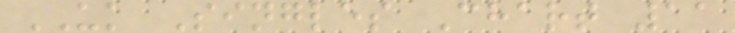UK Singles Chart 11
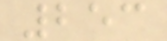253
